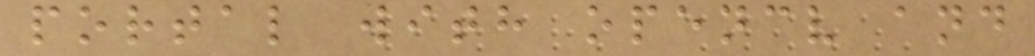portal with opencv and
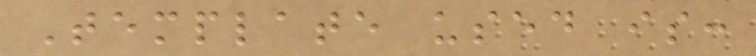Template used is:
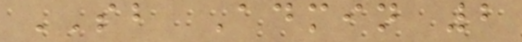SB Admin 2
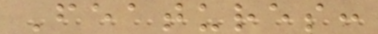Features:
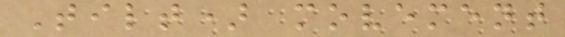Tilt) movement
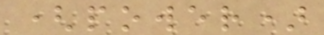(power)
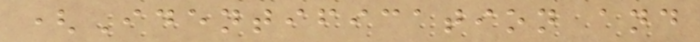(Identification and
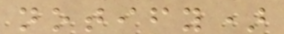notify)
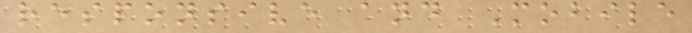responsive and Mobile
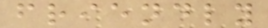friendly
